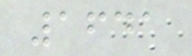1641
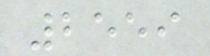2559
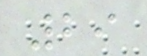29
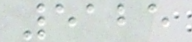5125
